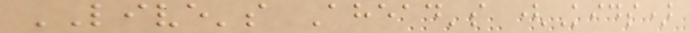LIVE's Ahead's (Kids)
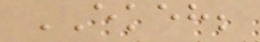EKEH;
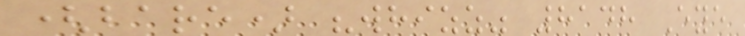(bare) "whizz" 8148 Eye
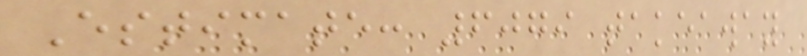Estimate: 6079 takeaway
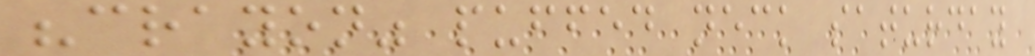"crayon" puffed neck saturday
